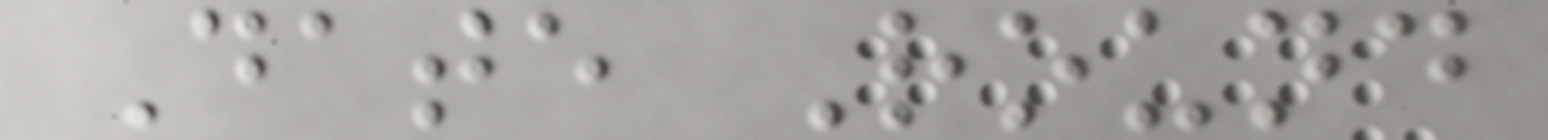Date Round
